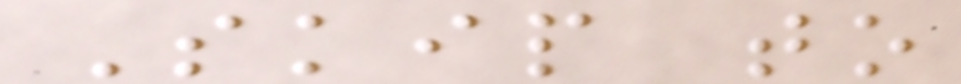Skip to
